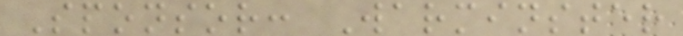Sponsor: Warminster
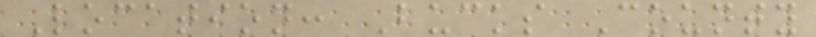Location: Bucks County
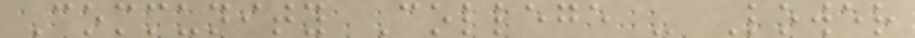Community College - Lower
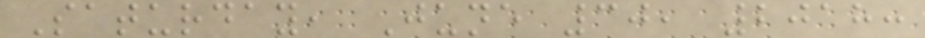Saturday, June 30, 2018:
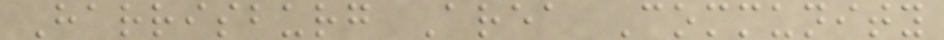Harrisburg Area Community
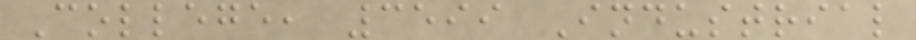College, 3599 Industrial
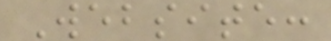Website:
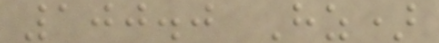100.0 Hz)
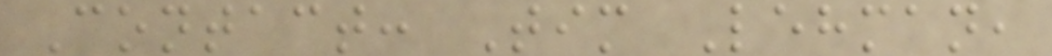Contact: Tim Lehman,
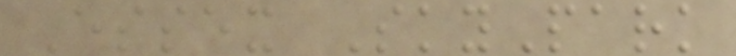Essex SkyPark
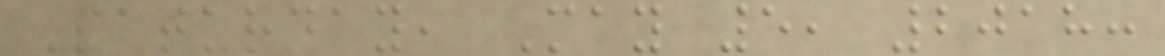Saturday, May 5, 2018:
